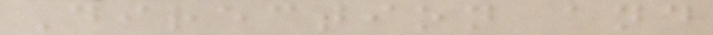Direction and
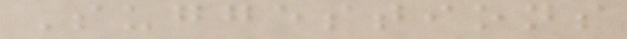Suggestions
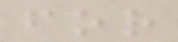for
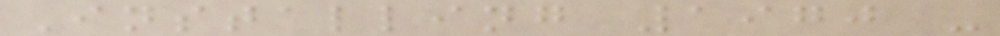Installing 1970 -
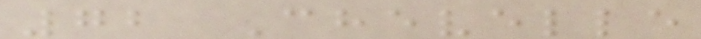72 Chevelle
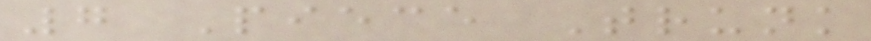7 Piece Trunk
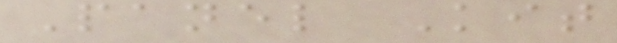Panel Kit
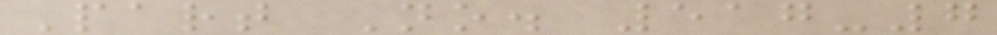Part No. 517-7
